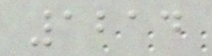1214
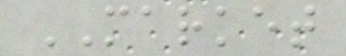MARKET
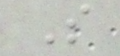S
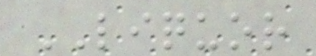LIQUOR
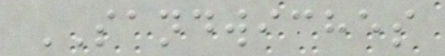SANDWICHES
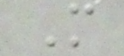M
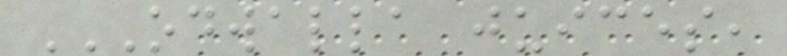ODWALLA JUICES,
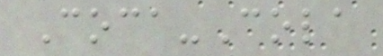Coca-Cola
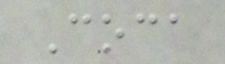Coca
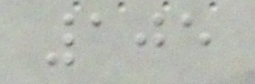105
